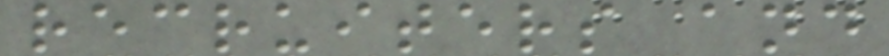recruiters and
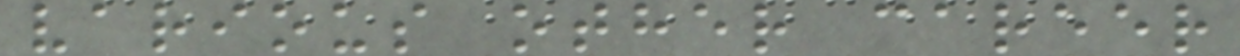various other career
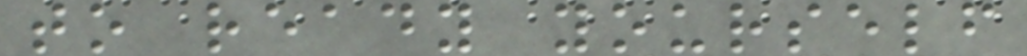to ready yourself
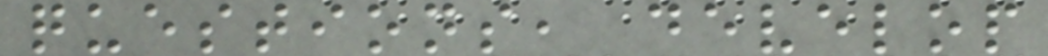questions, develop
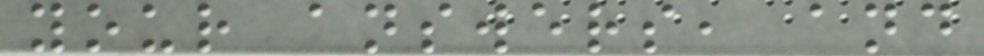your answers, and
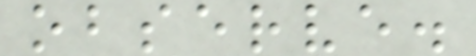observe.
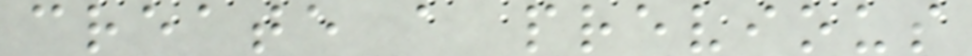create a previous
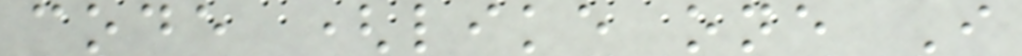code (like one I
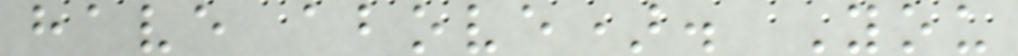have above). You
